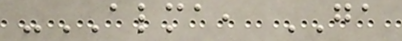-ALMA, GA
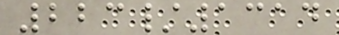223/1314
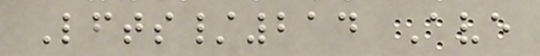Lfts/214 Ave
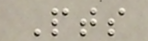Pts
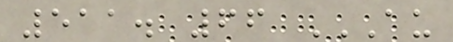511. 66 AU
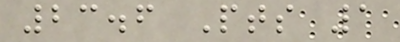23.6 Pts 1
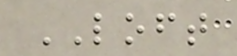LOFT
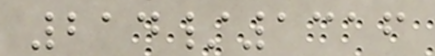214/1316
